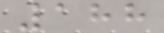188
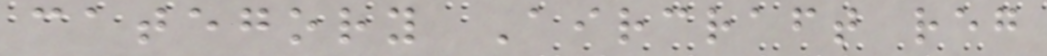category Aircraft reg
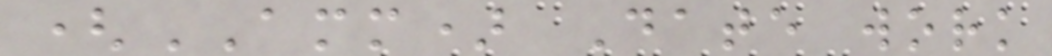(AMM) Date work
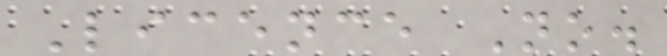Licence No.
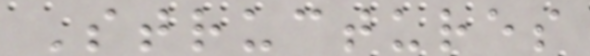Structures
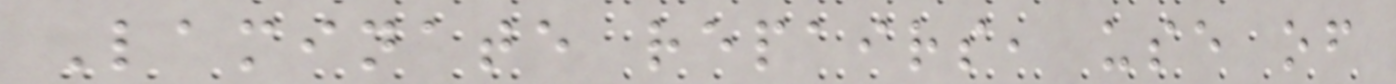Laminate repairs, use of
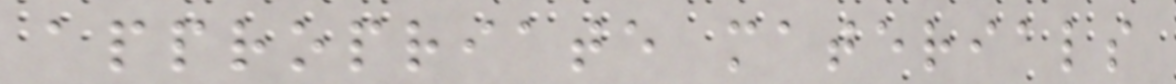appropriate materials
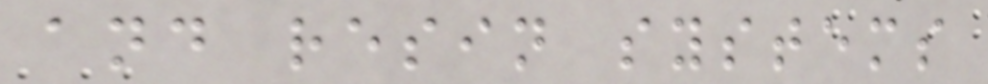and resin systems
